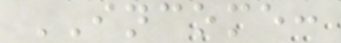INCOME:
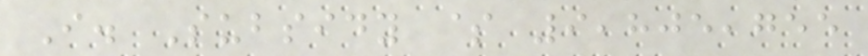I. Subsidy $ 9,805,755
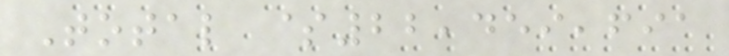Total $22,459,691
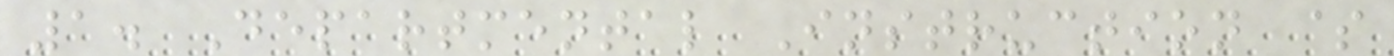1. Departmental Instruction $
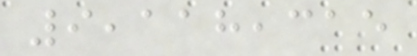9,118,315
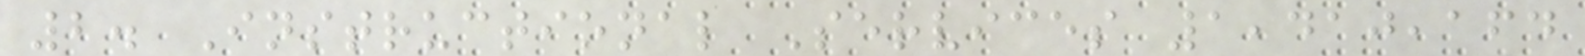2. Instructional Services 1,410,164
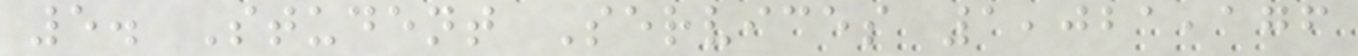5. Student Services 1,021,176
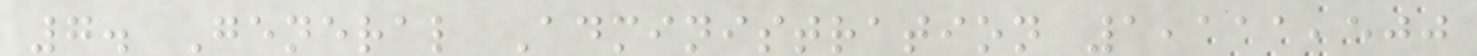7. General Administration 1,111,500
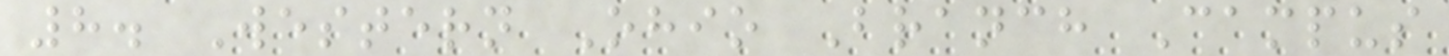8. Western Ohio Branch Campus
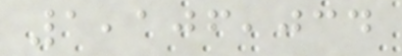1,106,034
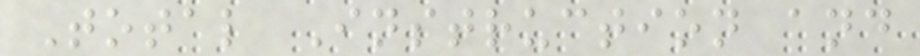Total Instruction and
